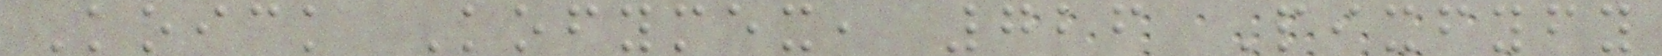Koick Kofymex, 726 Pixfyfy
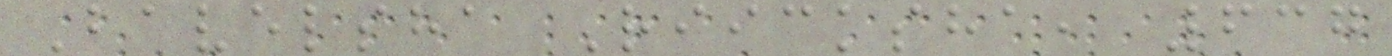Bavelsha Riicksha, 637
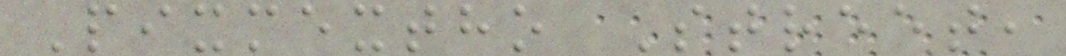Pixmextho Street,
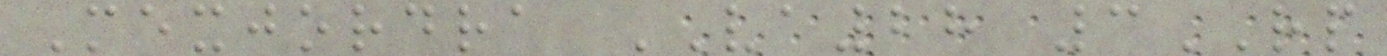Mexjordra VA28 3RP
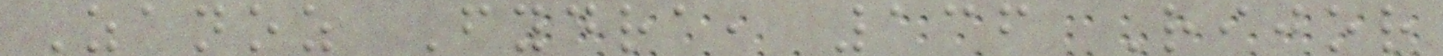Zanoz Fydra, 136 Rijor
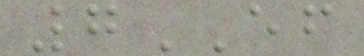7EF
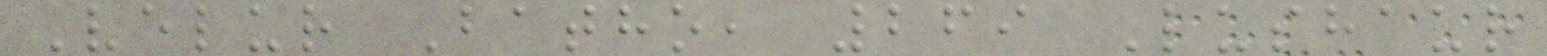Velur Batho, 269 Lushaur
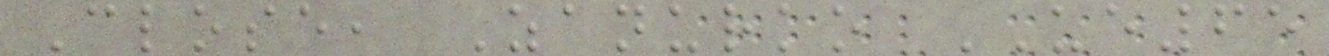Close, Zanurko UE65
